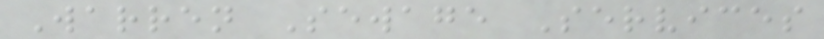Warren Sewage Services
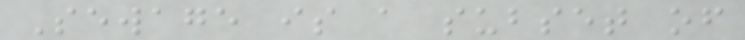Sewage is a subset of
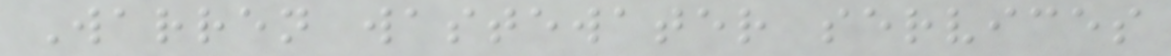Warren wastewater services
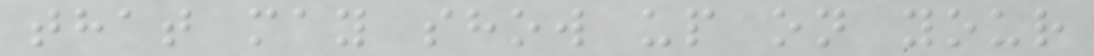that may show up on your
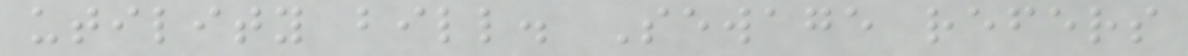utility bill. Sewage refers
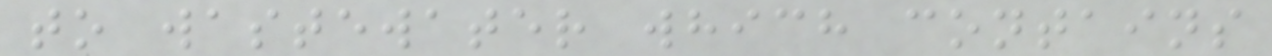to wastewater which contains
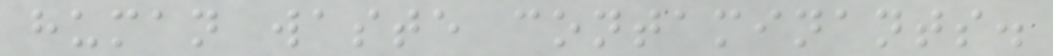human waste contaminants.
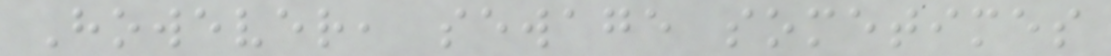However, sewage sometimes
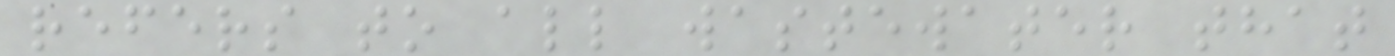refers to all wastewater that
